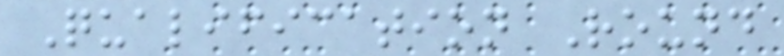Qualification Round
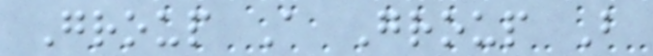Group A Group B
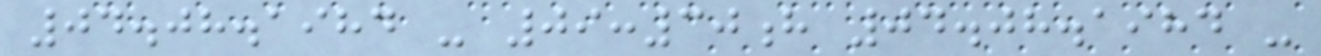04.08.1984 - 09:30h 04.08.1984 -
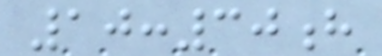10:30h
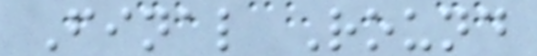Final Round
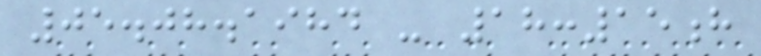05.08.1984 - 18:15h
